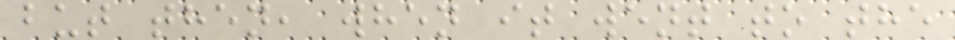but then, when it went to the
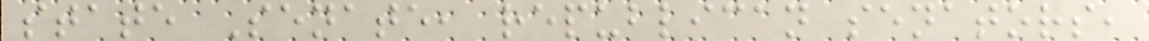state Senate, republican senators,
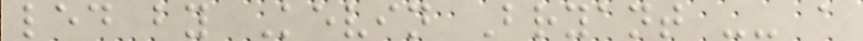led by Kevin Bryant -- a
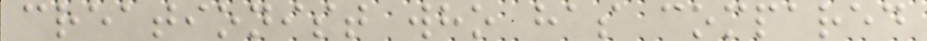creationist who has compared
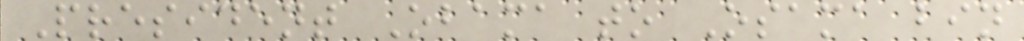President Obama to Osama bin
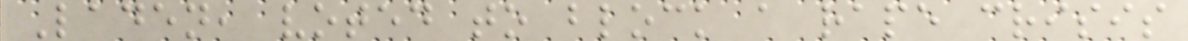Laden, voted to block a rape crisis
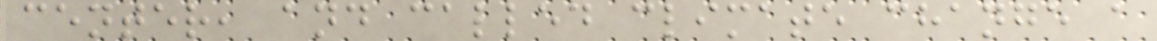center, and called climate change a
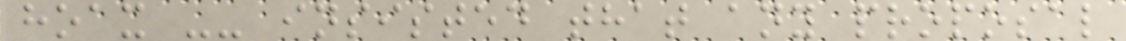hoax -- insisted that any proposal
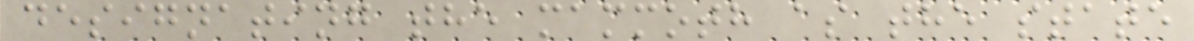designating the mammoth as the state
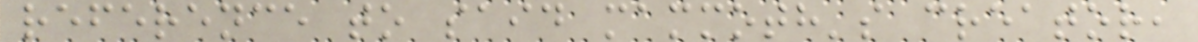reference to said mammoth's creator,
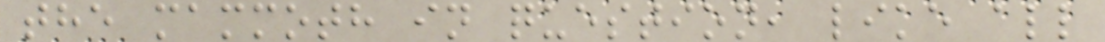the mammoth in question, like all
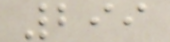299
